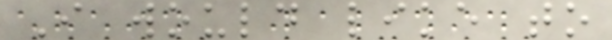I would like to
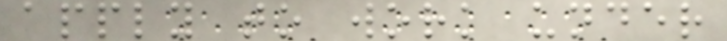apply to work under
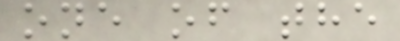one of the
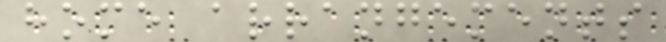home arrangements
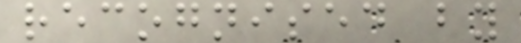recognised by
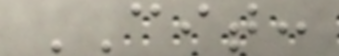CIT:
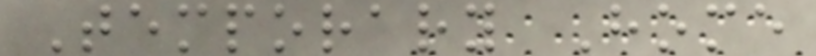Temporary Home
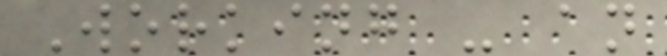Working - an
